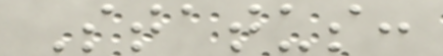Status:
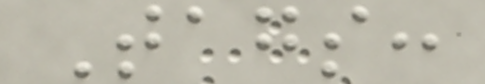Tags:
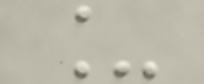_
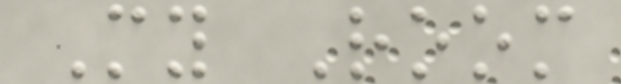My Room
